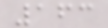163
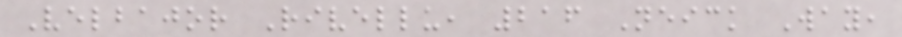Velbajor Rivellu, 216 Neick Way,
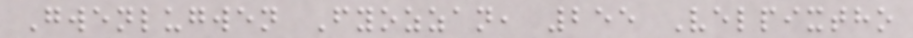Gwenlugwen Fyozzan, 255 Velpixtho
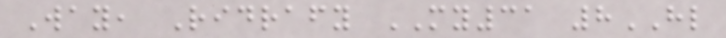Way, Ridrafy MY31 8HL
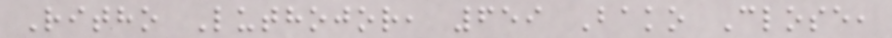Ritho Luthojor, 659 Bako Close,
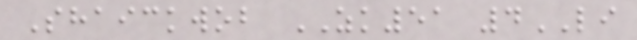Shaickwob ZK51 4LI
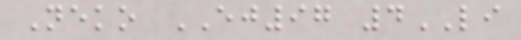Neko EJ97 4LI
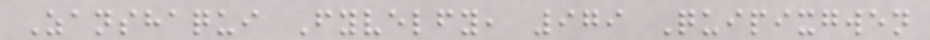Zanshaqui Fyvelfy, 979 Quipixgwen
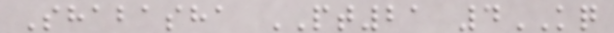Shabasha PT21 4KQ
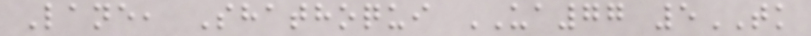Lane, Shathoqui UA77 5TK
